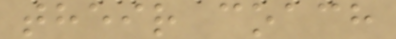their coach
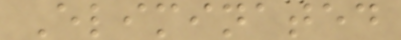Eliminated
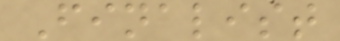Finalist
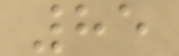85
